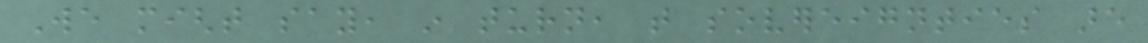We might say, in turn, that sovereignties are
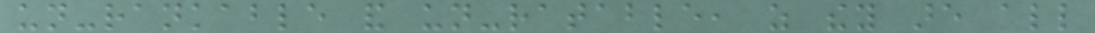un-rankable and un-ratable, as they are all
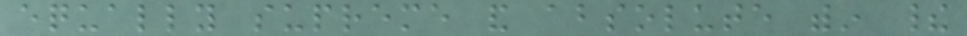equally supreme and absolute within their
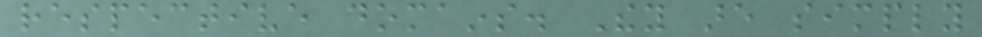respective domains. They are simply
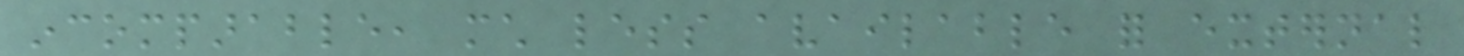incomparable, much less available for external
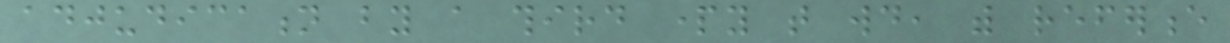adjudication by a third party that would, with reference
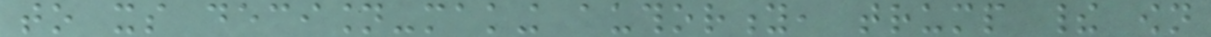to its decision-making authority, trump their own
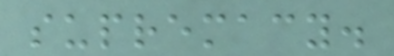supremacy.
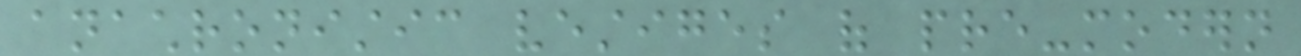anachronistic vestiges of pre-modern
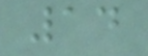14
